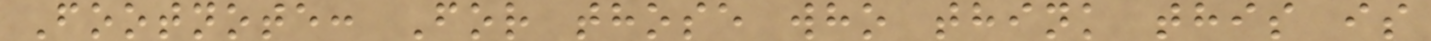Footnote: For those who think this is
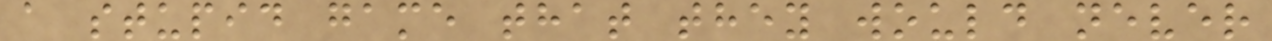a stupid game that they would never
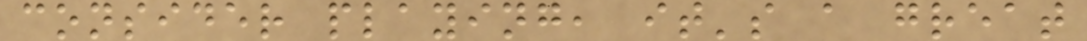consider playing, it's a great
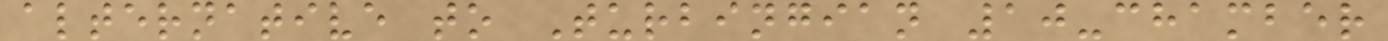alternative to Turbingian 10-chamber
